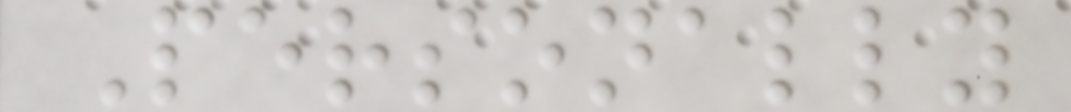Personally
